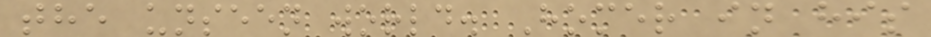the unseen world. Homer in his
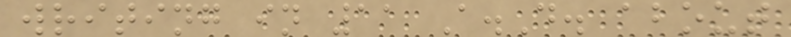writing in 11 A.D. about
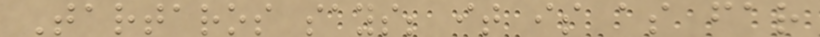Tartaros says; it is as far
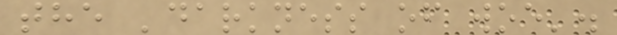the 'darkness of woe'.
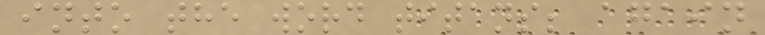into the word titans; again
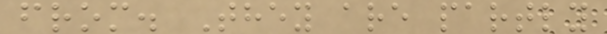from. They are partly
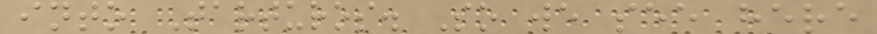into Tarturos. So we see here
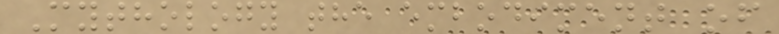Mythology the embodiment of
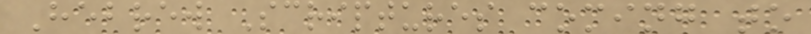Hebrew Scriptures coming to
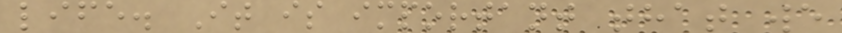life. It is important that we
